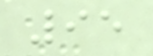95
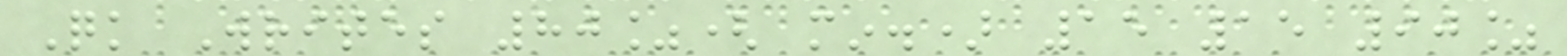Quick Writes 80%( min.) 15 15 90%
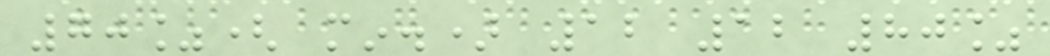70%( min.) 12 12 80%
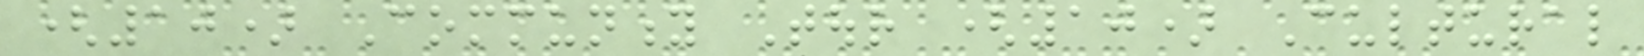(10) Community Tour (10) Cultural
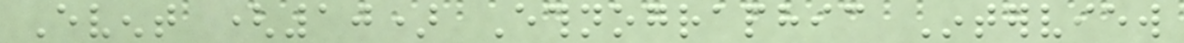Event (10) Ethnographic Interview
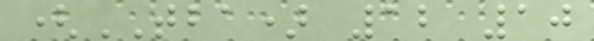(TBA) 12 10
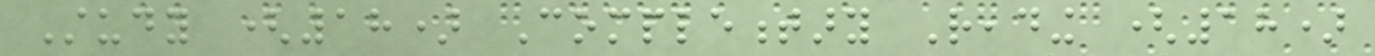Study (18) Complementary Reading (18)
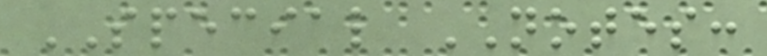SPECIAL NOTES:
